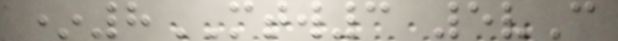*8MTW3 5vC
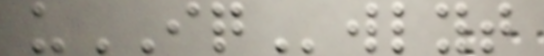uIQwlyt
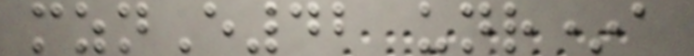mznE42 unr*a
